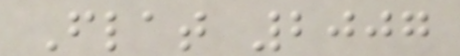Flat 2007
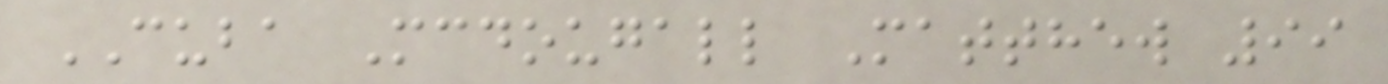CUBA Mcdougall Matthew 99
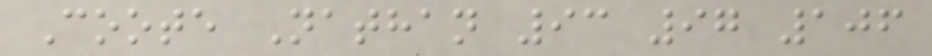Coote Nathan 93 97 106
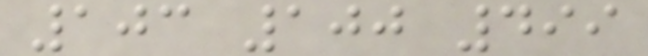103 100 499
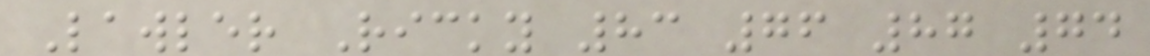Lawler Ricky 83 76 87 74
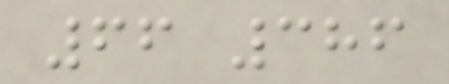66 386
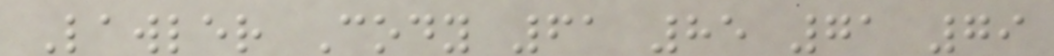Lawler Cody 61 85 71 79
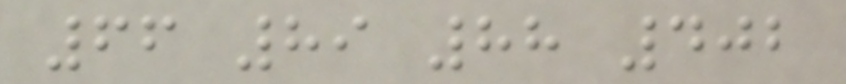66 89 88 402
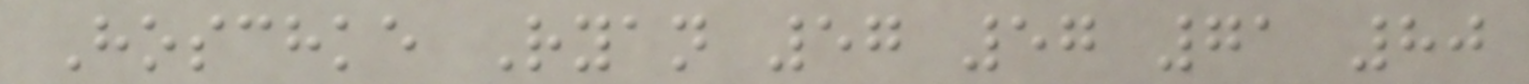Hoschke Ryan 57 57 71 80
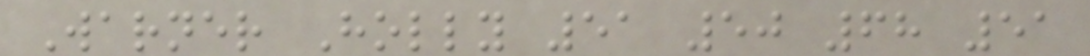Warner Holly 51 50 68 51
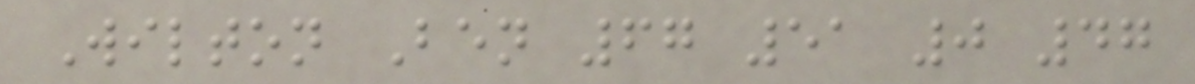Wilton Ben 67 51 0 47
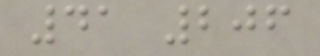41 206
